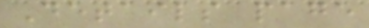Details page
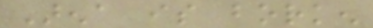Arena is borken
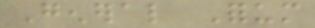General Forum
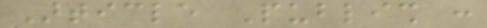Article Publish :
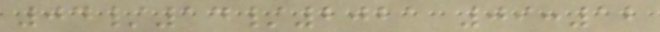04/14/2021 09:12
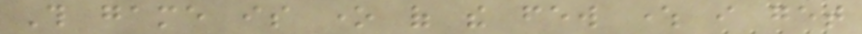This game is one of the few where i get
